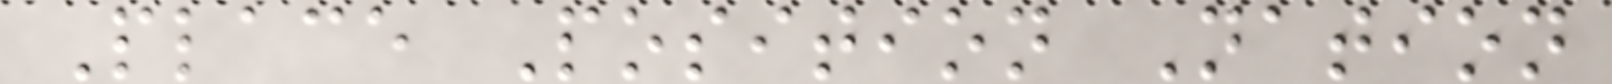Place Position Nation
